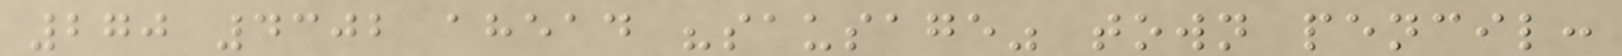270 4302 ahead "sausage" town pencil:
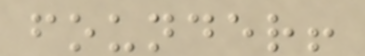founder!
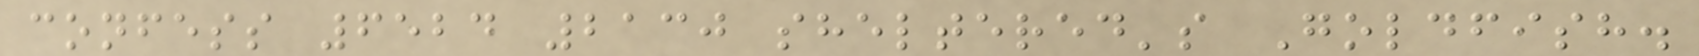confess 6524 2130 sheltered's Goldfish.
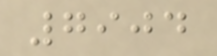7904
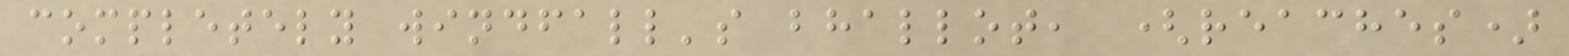completely windfall's bhallot, (reaches)
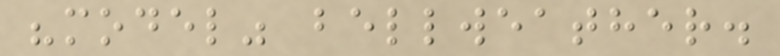"model" bellweather.
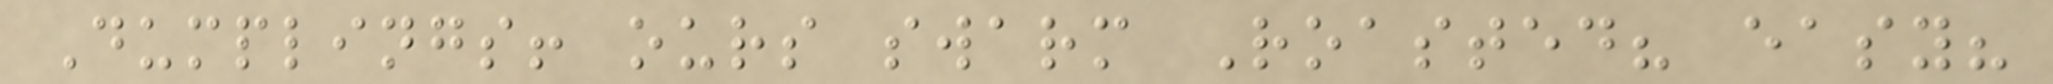Dumplings! ours swarm Roasted? easy?
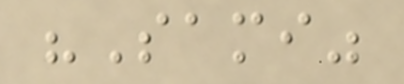"Sami"
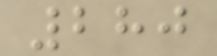280
